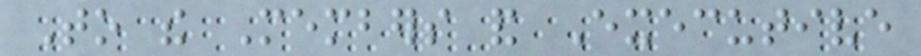To the Members and Executive
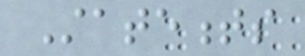Statements
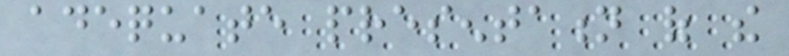adequate presentation of the
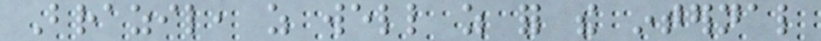Brazil, as well as for the internal
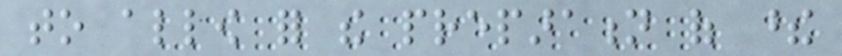to allow for the preparation of these
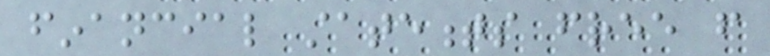financial statements free from
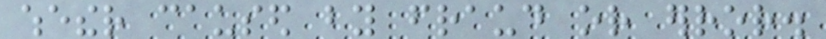whether caused by fraud or error.
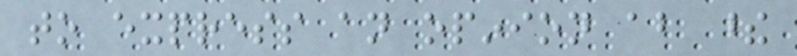to express an opinion about these
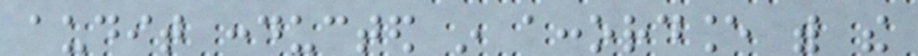audit conducted in accordance with the
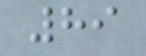89
